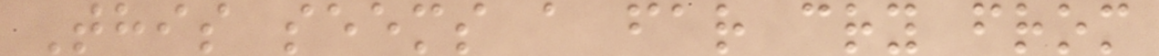This seems a far cry from
